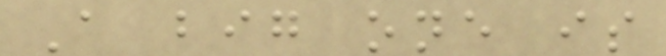A big one is
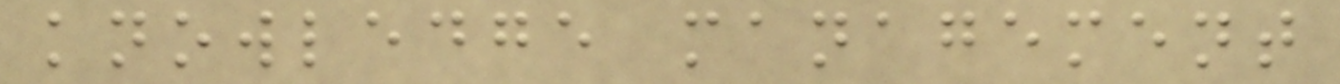knowledge management
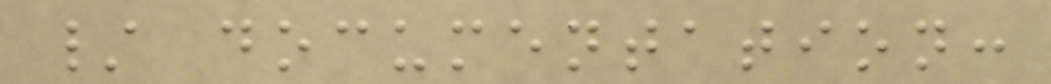/ documentation:
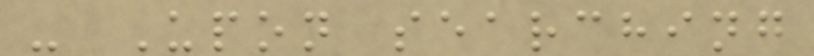- Upon searching
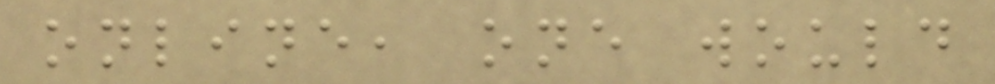online, one would
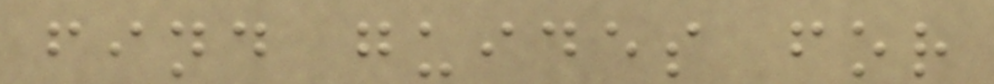find guides for
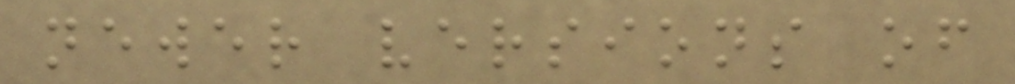newer versions of
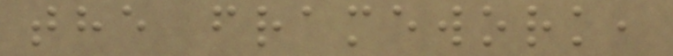the framework,
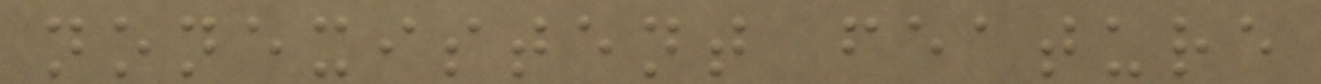nonexistent feature
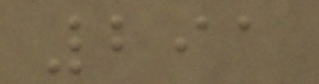291
